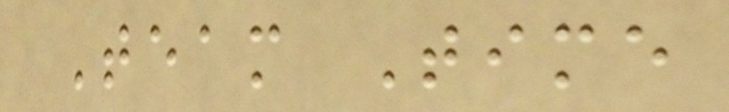Team Time
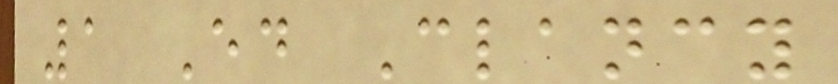1 Ed Clancy
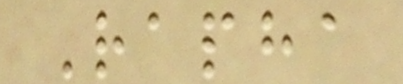Rapha
